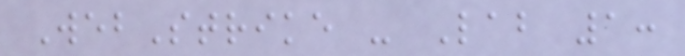WebStrike - Lab 1:
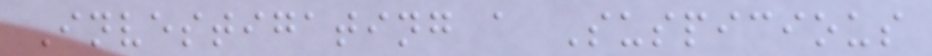Investigating a Suspicious
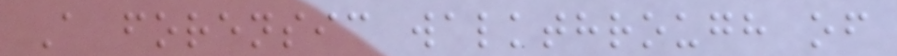A forensic walkthrough of
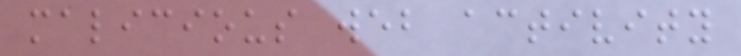malicious web activity
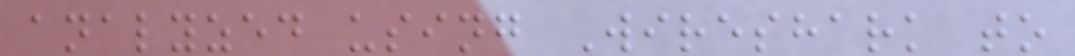analyzed using Wireshark to
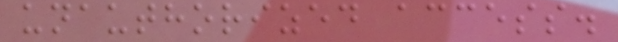unauthorized access.
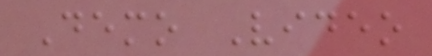Demo Video
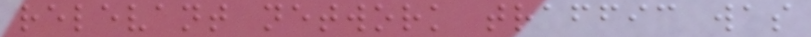relevant network traffic was
